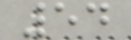54
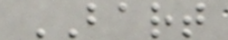BART
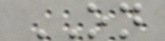ON
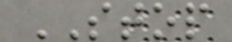STOP
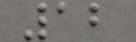12
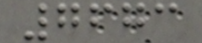7673
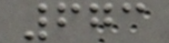673
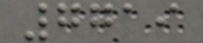7719
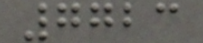7723
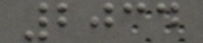2034
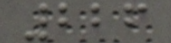226
